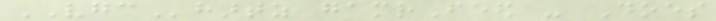VGChartz gamrFeed - Does
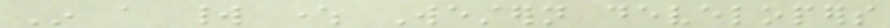In a world where Western developers
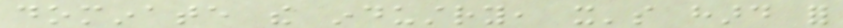dominate the industry, it's hard for
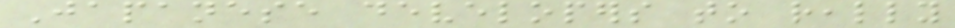Japanese developers to really
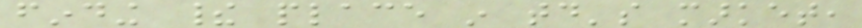finding their place in today's market,
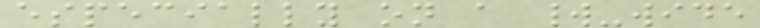especially on a world-wide
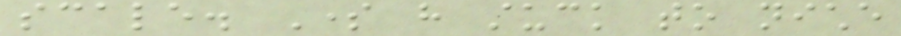scale. Some have stuck to niche
